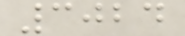3024
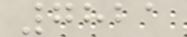7821
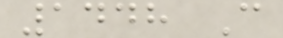1448 C
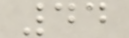44
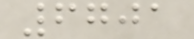6701
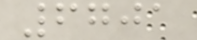6701
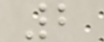2
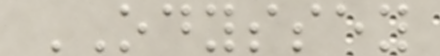ODYSSEY
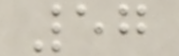57
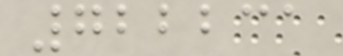722231
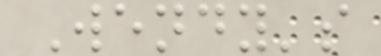Wendy's
